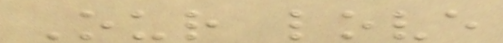Our love
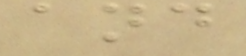and
